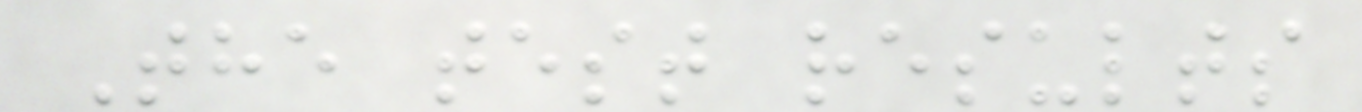The test results
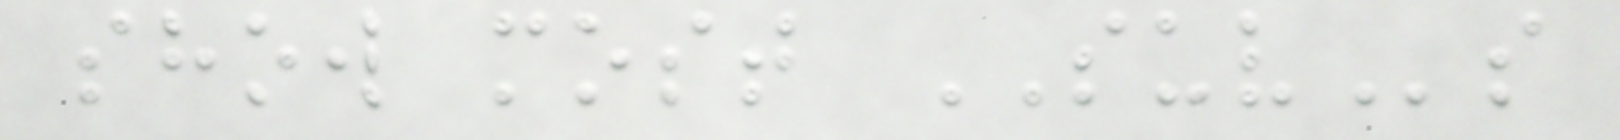show most SUVs
